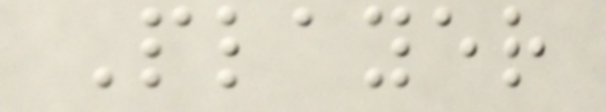Player
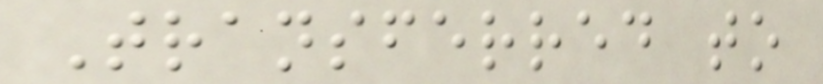Transferred to
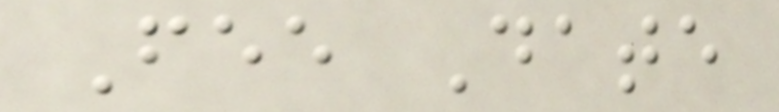Fee Date
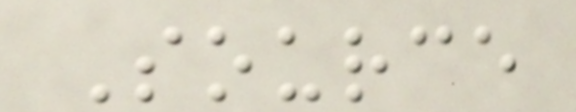Source
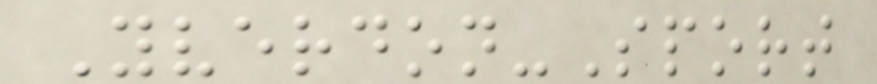Yverdon-Sport
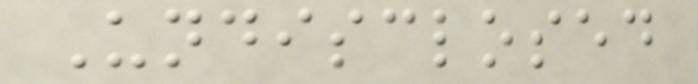Undisclosed
